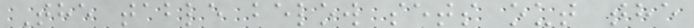The table below sets out the
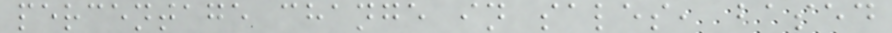percentage change in sales, based
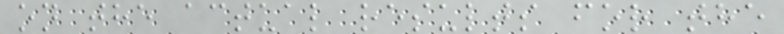on the actual results for the
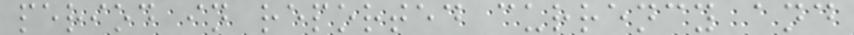period in reported currency and
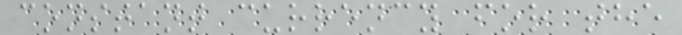constant currency for the
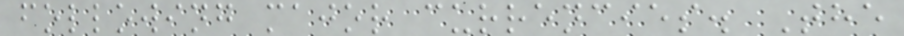following major currencies. The
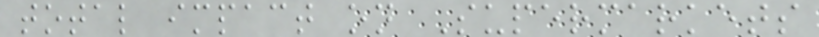total impact on Supermarkets
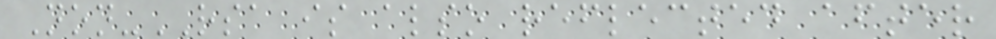Non-RSA is also reflected after
